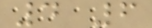4 6
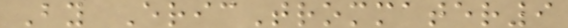By EricTrommater9
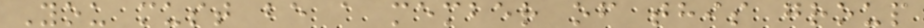You must be a member of this group
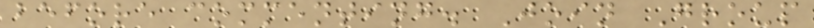before commenting. Join Group
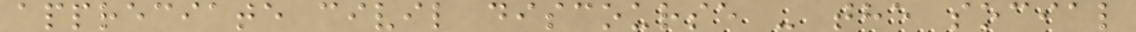appreciate civil discourse - the social
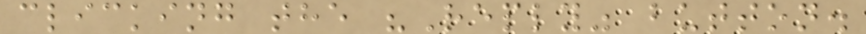clicking the "Reply" button.
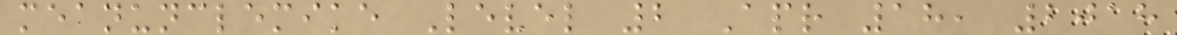meanunclemike Level 2 Apr 18, 2018
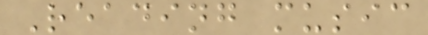Reading music
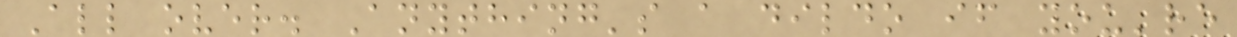All over. Anything's a dildo if you're
